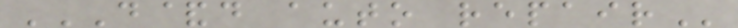D&D AUTO REPAIR
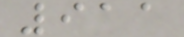911
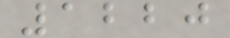1220
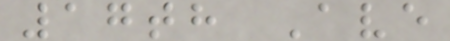17th Ave
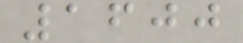1600
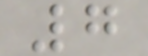7
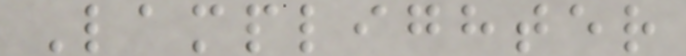Lamplighter
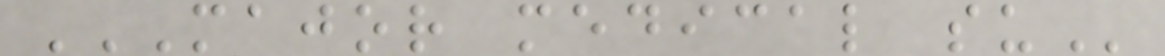MAJOR MEDICAL SU
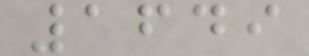1649
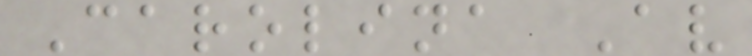Carolina Av
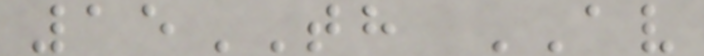15TH AV
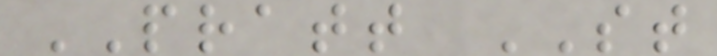PRATT ST
